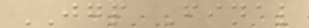JGP Final
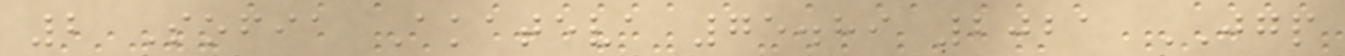2 Sofia Akateva 75.89 2021 JGP
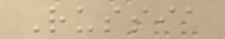Russia
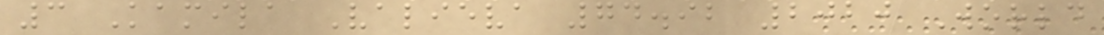3 Kamila Valieva 74.92 2020 World
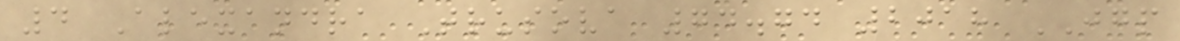4 Alexandra Trusova 74.74 2018 JGP
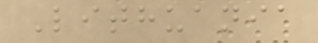Lithuania
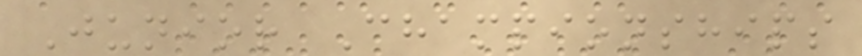Junior Championships
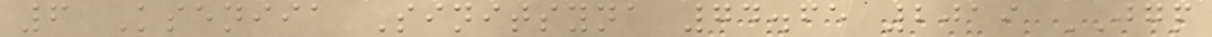6 Kseniia Sinitsyna 74.65 2019 JGP
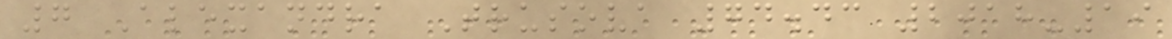7 Alexandra Trusova 74.43 2018-19
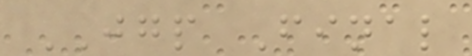JGP Final
